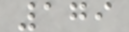179
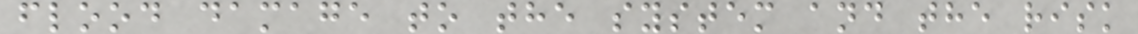flood damage to the system and the risk
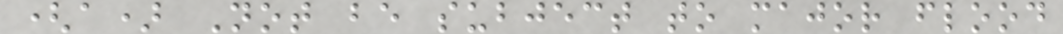(a) Not be subject to major flood
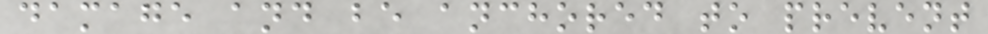damage and be anchored to prevent
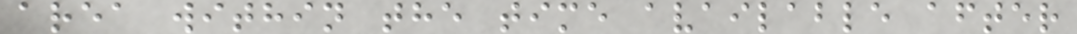area within the time available after
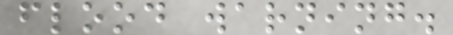flood warning.
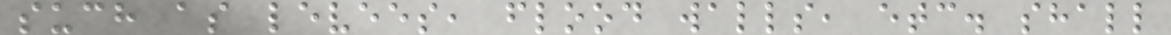such as levees, flood walls, etc. shall
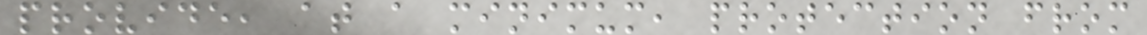provide, at a minimum, protection from
